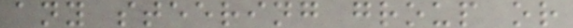any steering group or
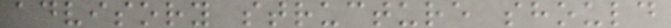advisory structure should
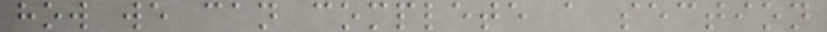how we can complete a section
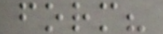form?
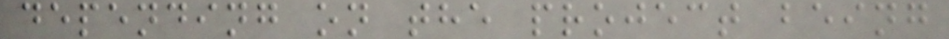depending on the project being
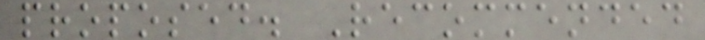proposed. Recommended
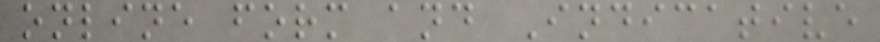online form and Indicative
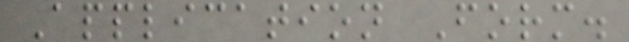Application Form.
